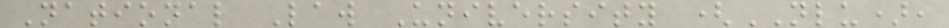National Law University (NLU),
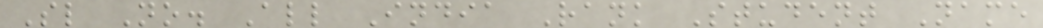Sl No. All India Rank Student Name
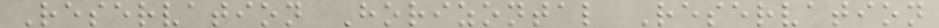Reservation Horizontal Reservation
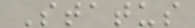Status
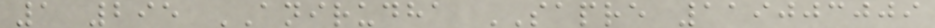1 295 ANIRUDHA SAPRE 119003009
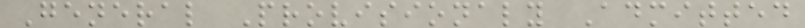General Provisionaly Admitted
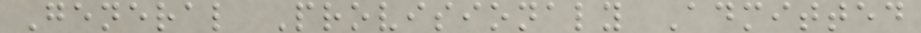General Provisionaly Admitted
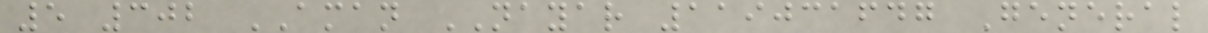5 302 AMAN NAYAR 119031647 General
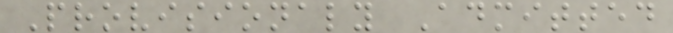Provisionaly Admitted
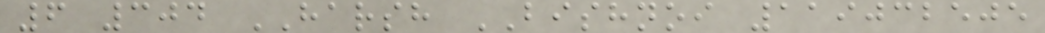6 304 HARSH BISHNOI 119032505
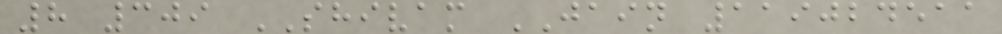8 309 SHIVAM JAIN 119024511
